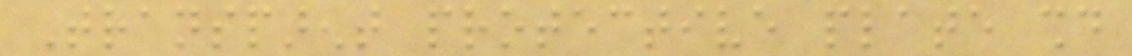Transparent protective plate should
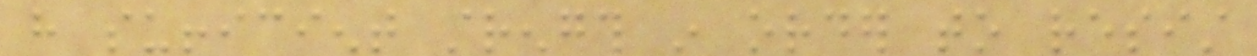have sufficient strength in order to resist
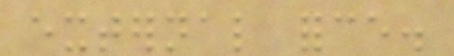external force.
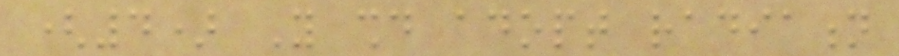(4) You should adopt radiation
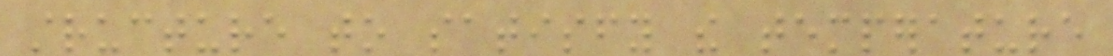structure to satisfy the temperature
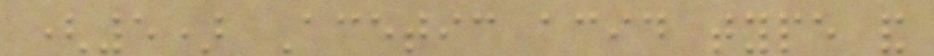(5) Acetic acid type and
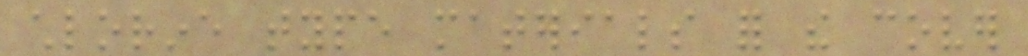chlorine type materials for the cover
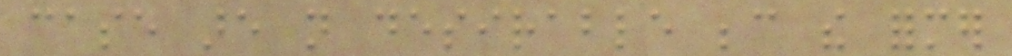case are not desirable because the former
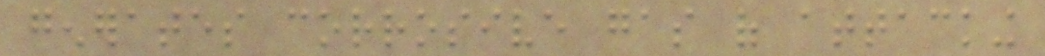generates corrosive gas of attacking
